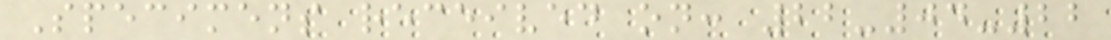Specimens received on: 22-04-22
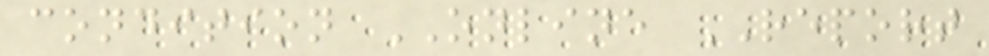condition ONLINE REPORT
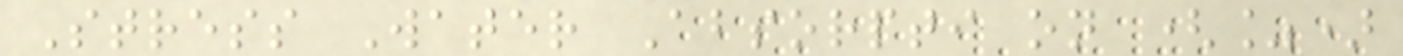Stress Water Absorpti on (%)
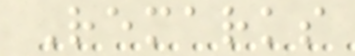Remarks
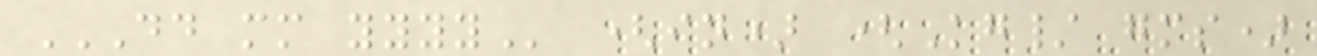DD MM YYYY (in) (Kg/ gms)
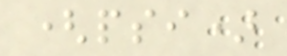(psi)
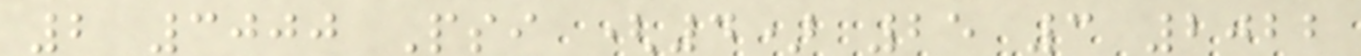2 3000 Psi (4) 25 3 2022
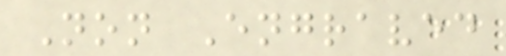Non Engraved
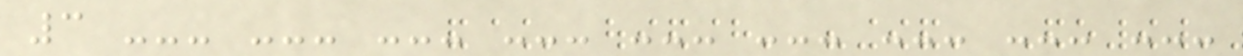3 --- --- --- --- --- --- --- --- ---
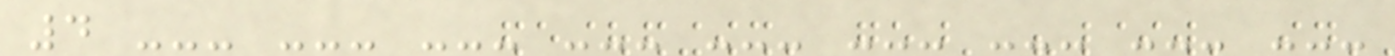4 --- --- --- --- --- --- --- --- ---
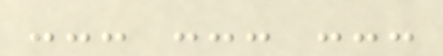--- --- ---
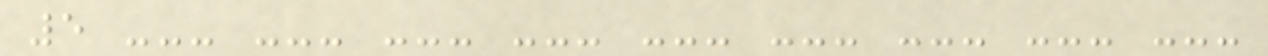5 --- --- --- --- --- --- --- --- ---
